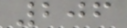206
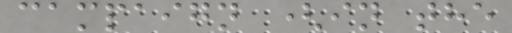campaign (in the
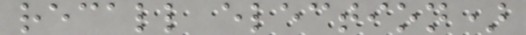recall election)
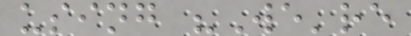using "We're
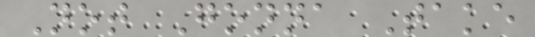Not Gonna Take
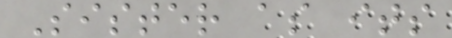Sister as its
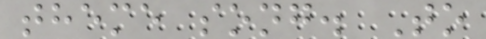theme song. To
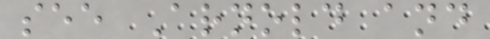see Arnold and
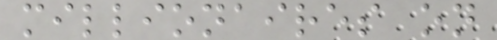millionaires on
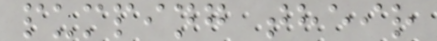pumping their
